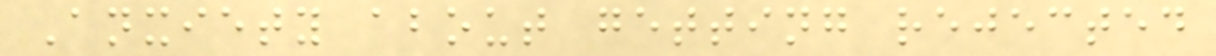Anxiety about getting rejected
